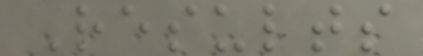Results
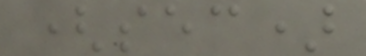(sec)
